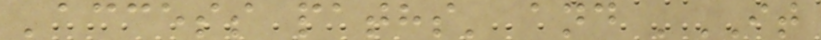'access paths' and 'IT
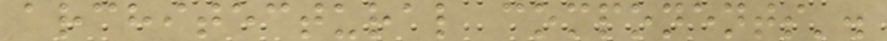architectural components'.
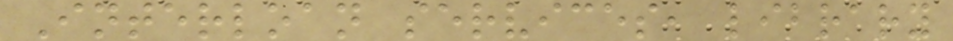Interloan services, library
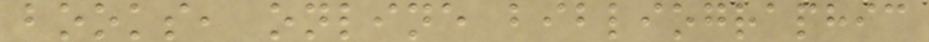books, online bibliographic
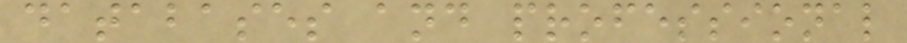databases and professional
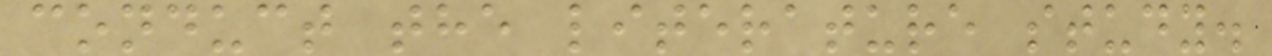conduct the literature study.
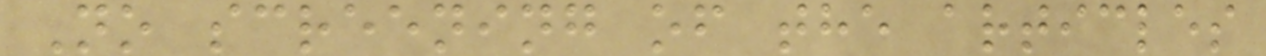No screening of the articles
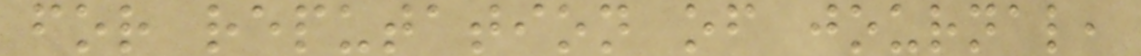for reputation of journal,
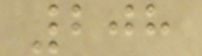208
